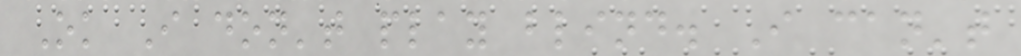Ok I don't play blind. I can't
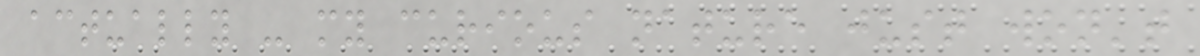actually - my curious nature just won't
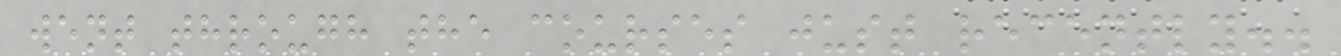went through the courses just recently..
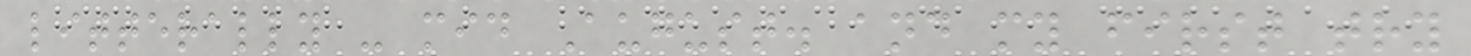litterally - mid August. and my first try
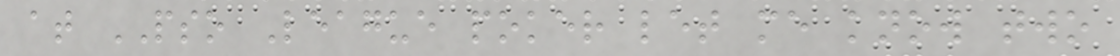at PSO League poker let me know two
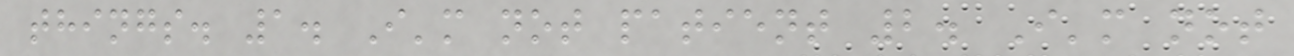things. 1. I'm not patient 2. I'm not
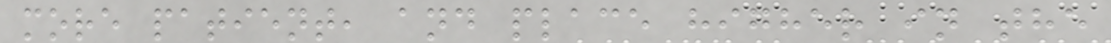more patient, and place higher in the
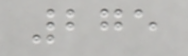275
